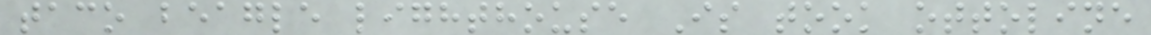taco beagle lighthouse Is took ottoline
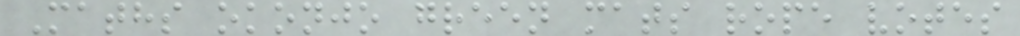Maths okonjo green mats rope votes
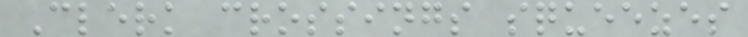Clerk crossings squeezes
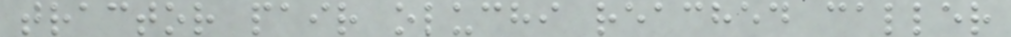tractor pair oluchi reached caller
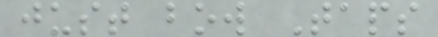just bow Taps
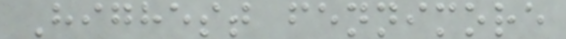Highest fennimore
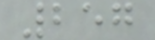257
